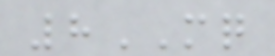8MQ
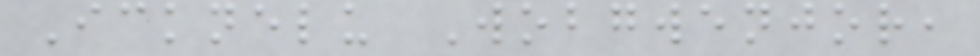Icknelu Wobgwenjor,
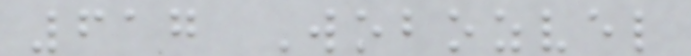617 Wobozvel
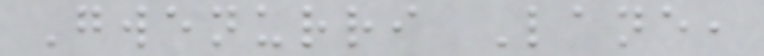Gwenurri Lane,
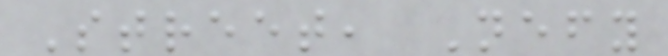Street, Nefy
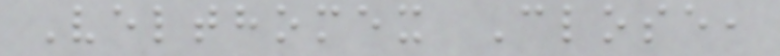Velthomex Close,
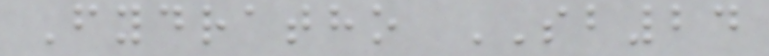Fydratho SB24
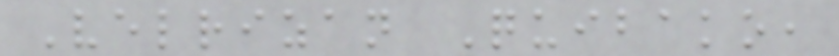Velrizan Quibako,
